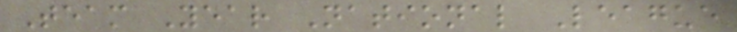Team Year National League
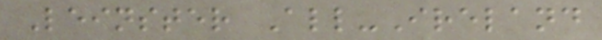Leinster All-Ireland
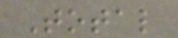Total
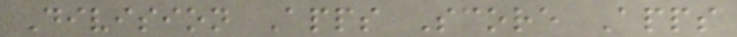Division Apps Score Apps
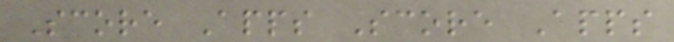Score Apps Score Apps
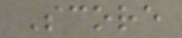Score
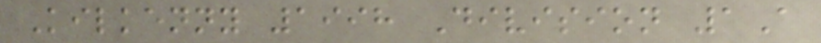Kilkenny 1998 Division 1A
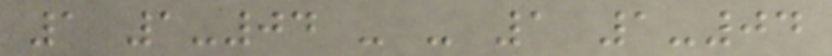1 1-04 - - 1 1-04
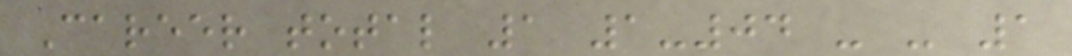Career total 1 1-04 - - 1
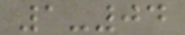1-04
